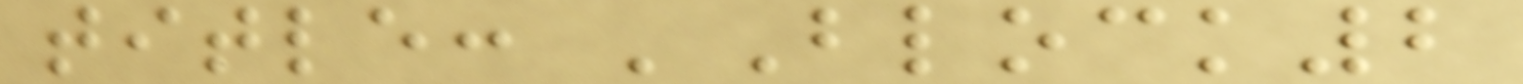title: 'Block2
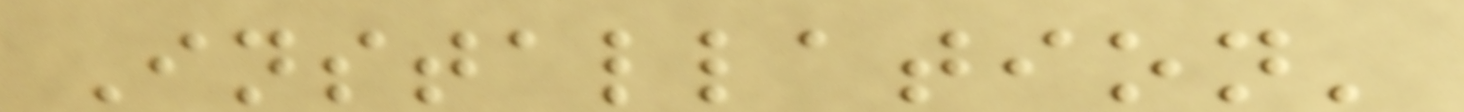Installation'
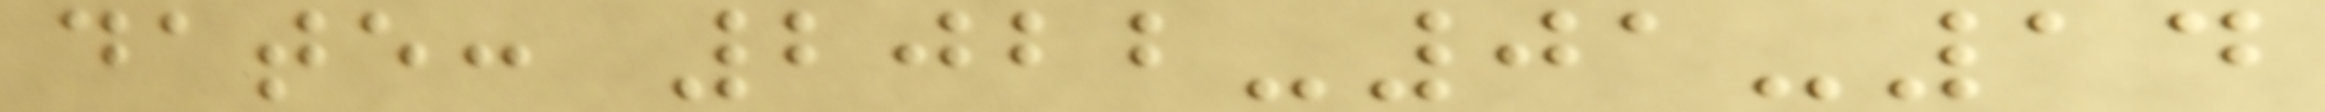date: 2022-01-14
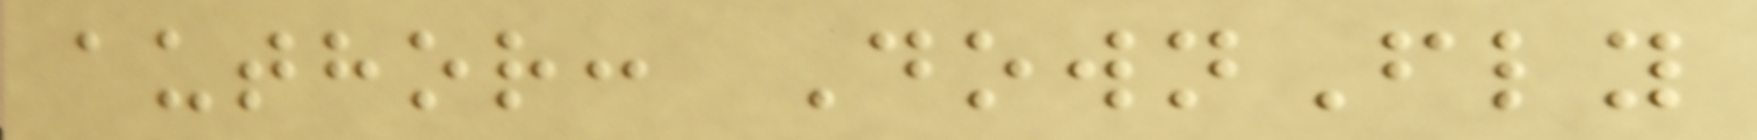author: DownFly
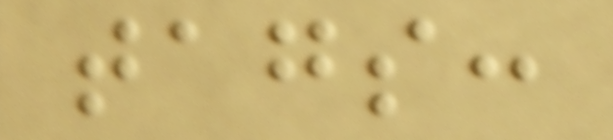tags:
